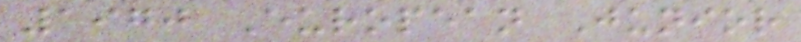1970 European Junior
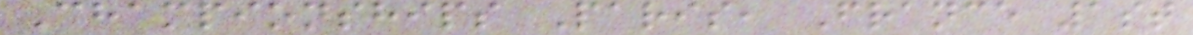Championships Paris, France 1st
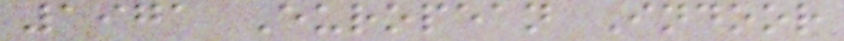1971 European Indoor
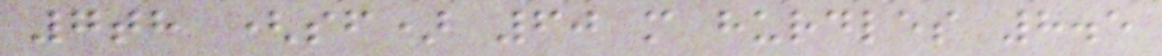7th (sf) 60 m hurdles 8.5
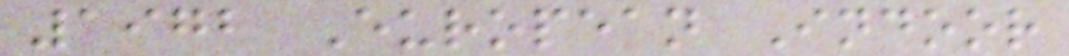1972 European Indoor
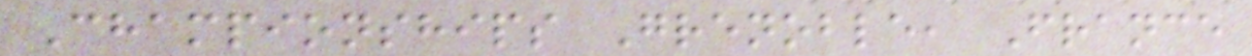Championships Grenoble, France
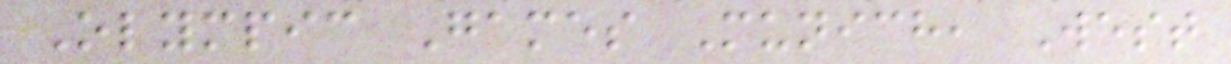Olympic Games Munich, West
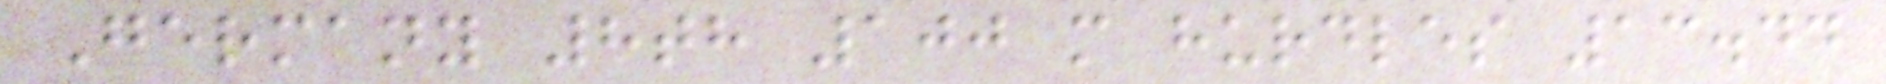Germany 8th 100 m hurdles 13.44
